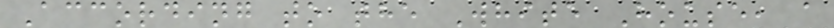According to the White House, a
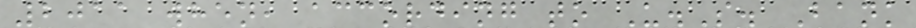2011 when, according to U.S. Bank
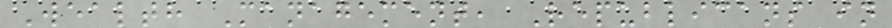Wealth Management, Republicans in
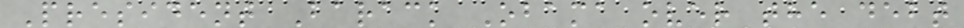President Barack Obama over the debt
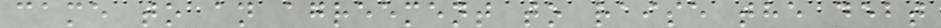came to an agreement to raise the debt
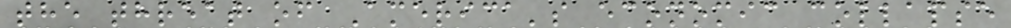the threat of America's economic collapse
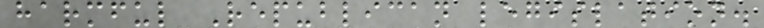harmful Republican legislation.
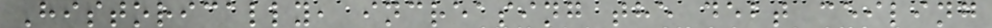Historically, increasing the debt ceiling
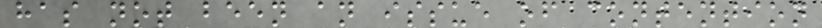has not been an issue of contention
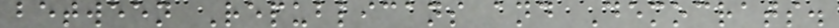between Republicans and Democrats.
